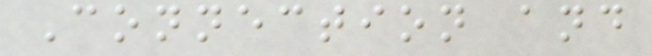Connection and
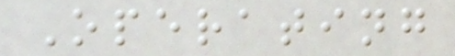Operating
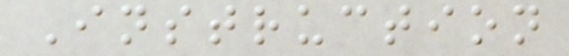Instruction
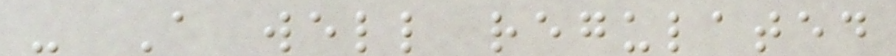- A well regulated
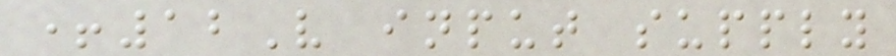+12V input supply
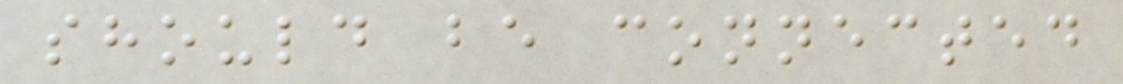should be connected
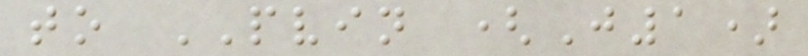to PVIN (J1)
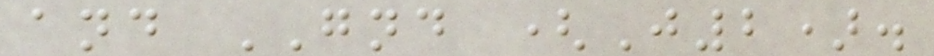and GND (J2).
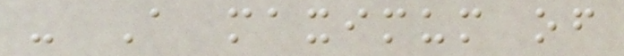- A maximum of
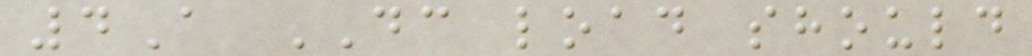4A DC load should
